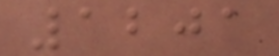1201
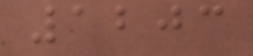1203
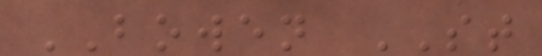BOWEN ST
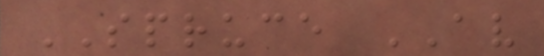SPRUCE AV
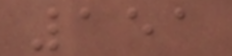151
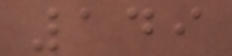149
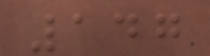147
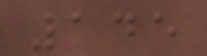145
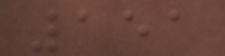151
